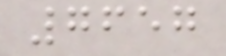7657
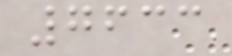7633
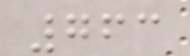763
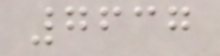7637
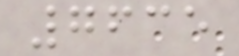7635
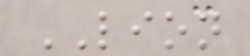LION
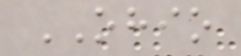OHIO
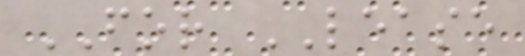FOR LEASE
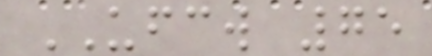UFCW 75
